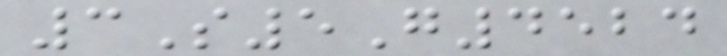3S5G4524
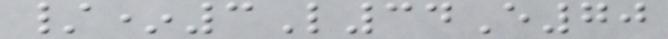/*3L34E70
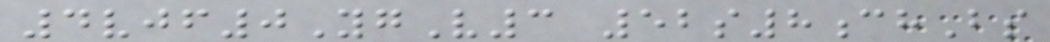4vjf0YgV3 52s8chBs
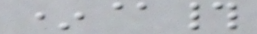*@#
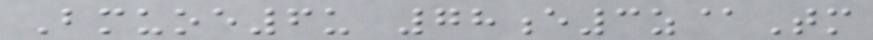Bmuoe6u 78e3z@Tm
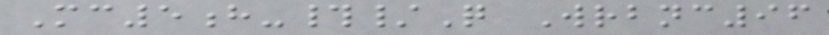Mc5h-#/Q Wrbnc96
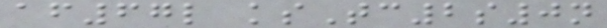af67l ksTc2s0n
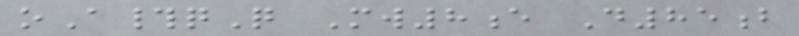oA#qQ Mw8e D85b
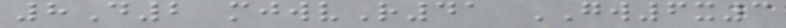8D2 mjwvR41 GW6x3
